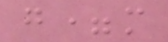g=m
